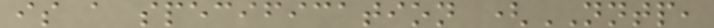is a specification (NNTP,
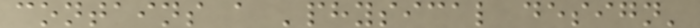contains a 'physical design'
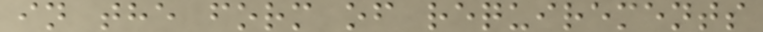in the form of requirements
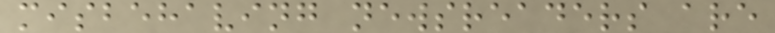misbehaving newsreaders are
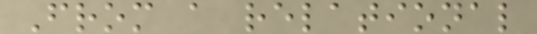From a relational
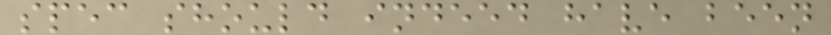spec should indeed have been
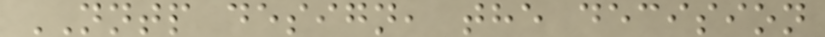NNTP design, the decision
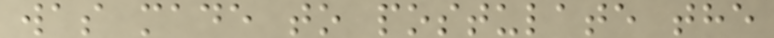was made to postulate the
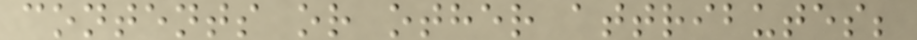contents or other attributes;
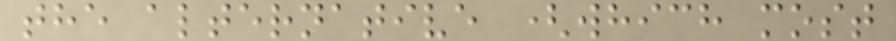the alternative (which most
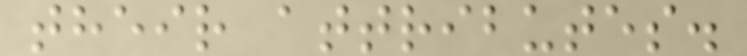their attributes.
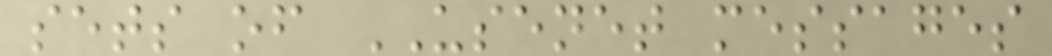sets of USENET messages
